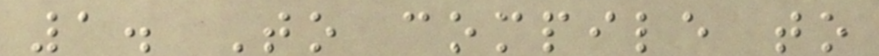1. To compile to
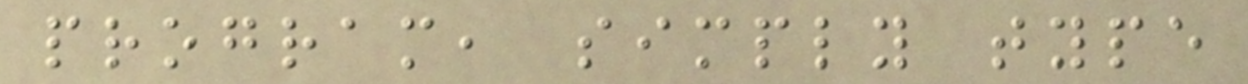program, simply type
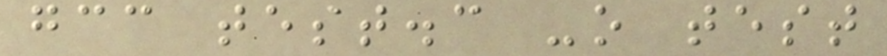gcc test.c -o test
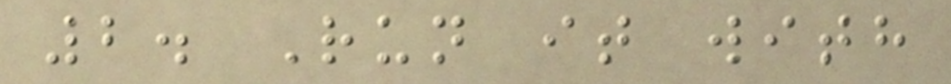2. Run it with
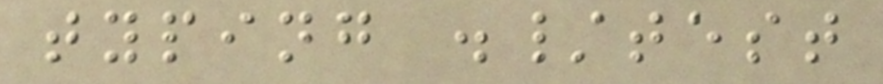typing ./test
